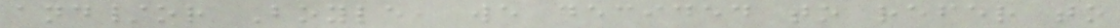and/or Boyle, we decided to refer to
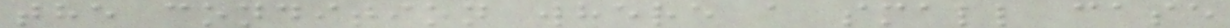the condition where a small case
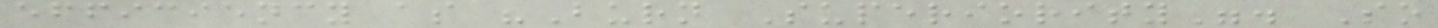efficiency as "Burn Superiority". So
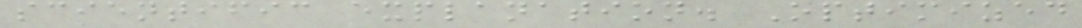scientific explanation. Optimized
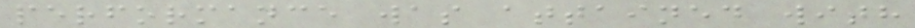performance was attained with
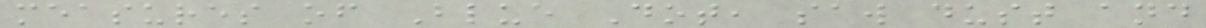measures of Blue Dot, saw dust and
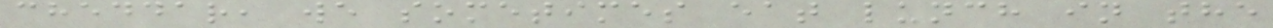cheddar, we sometimes eat lunch in the
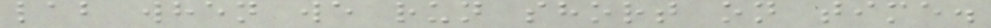lab when we run short on time.
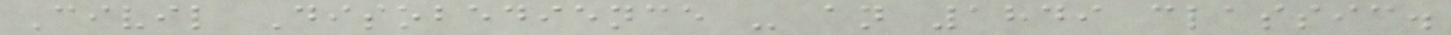Civil Disobedience - an 1849 classic.
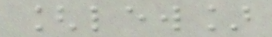[lew]
